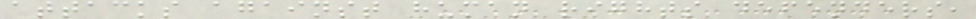attacks against human rights defenders,
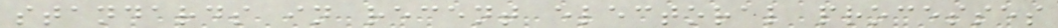standards in recent electoral processes
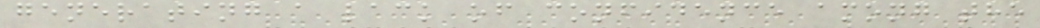generating a lack of confidence among the
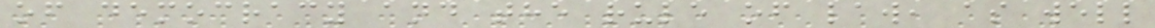of democracy and the rule of law, as well
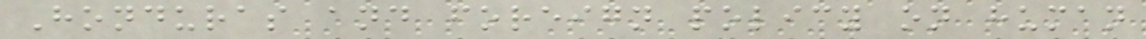Honduras and foreign policy on human
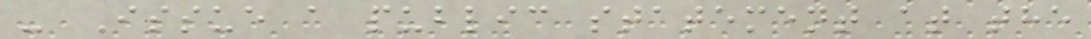- Issue a public statement at the
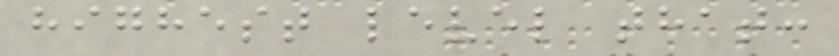highest level that:
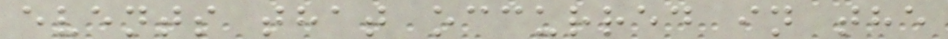events that occurred in the
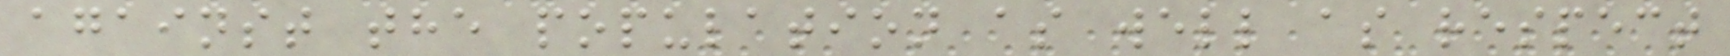against the population as well as respect
